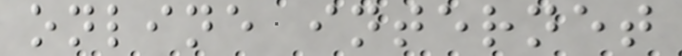online internet
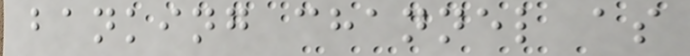banking channel as
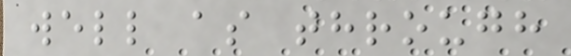well as through
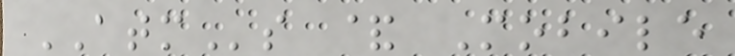ATMs & Mobile
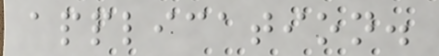application.
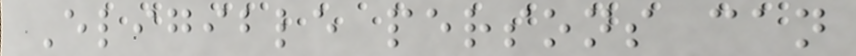Eligible persons can
